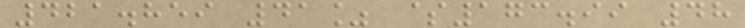421.859 41% $173.99 48
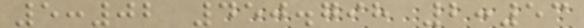5:02 450.798 2:53
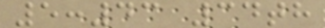5:43 34th
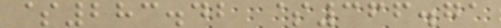$283.42 $366.71
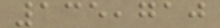135,710
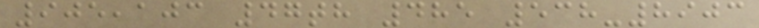905,103 47th 485 538-8903
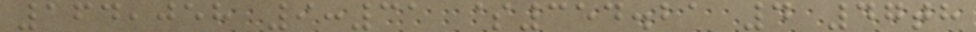164,058 9:31 $354.21 4 47th
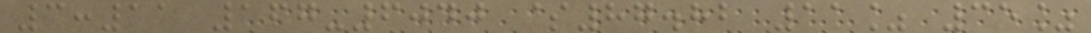3:11 167-6040 $87.82 11% 35%
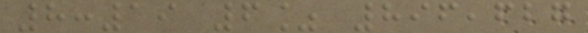8:19 6% 896,627
